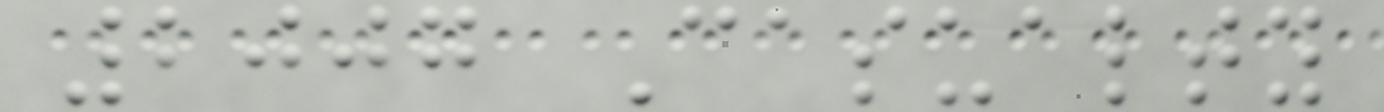2007 Casualty
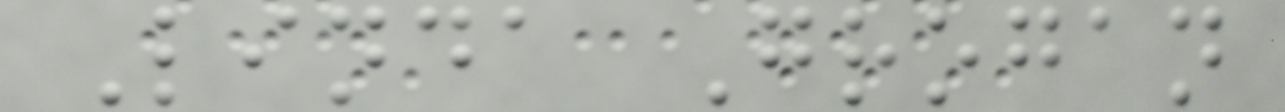Linda Grogan
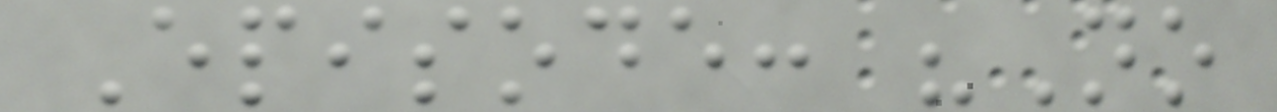Episode: "No
